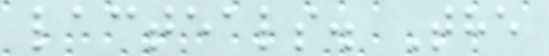lacteals. The
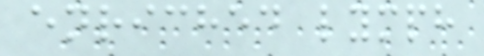enriched lymph
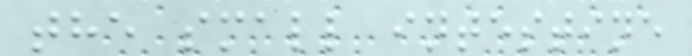the small intestine
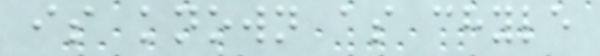is known as chyle
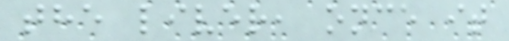the liver, once it
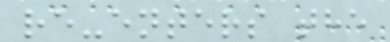re-enters the
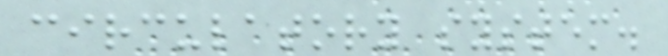circulatory system.
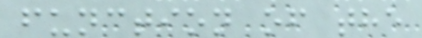function of the
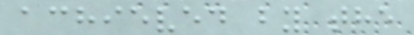achieved by the
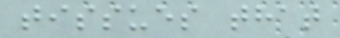tissues that
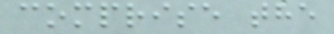comprise the
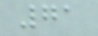71
